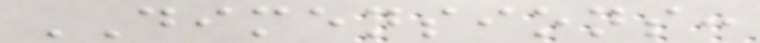DIMENSIONS:
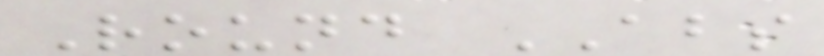Round ABS
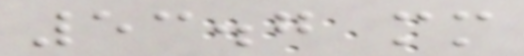53.7 mm
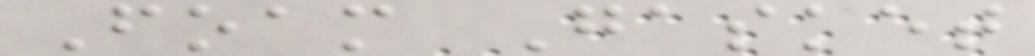Foam Gasket
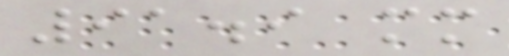91.9 mm
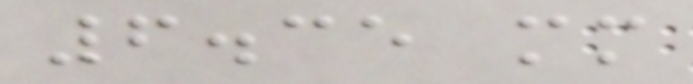6.35 mm
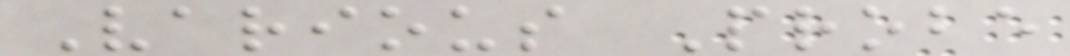Various Probe
